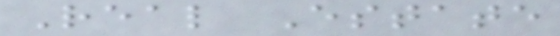Real Estate
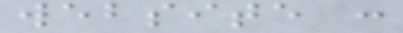website :
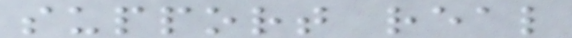support real
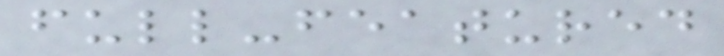full-featured
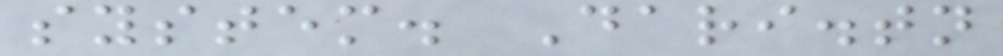system. Dari.tn
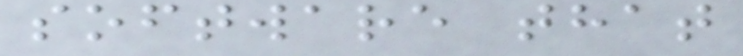software that
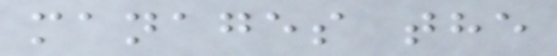manages the
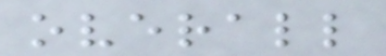overall
